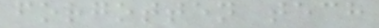forgotten tech
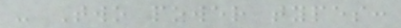- Two power types:
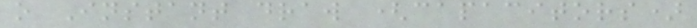o Instant draw (capacitors)
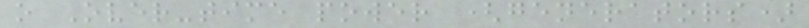o Over-time power (generators)
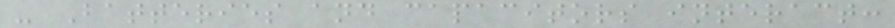- Batteries and capacitors interact:
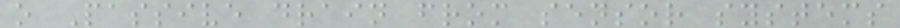o Passive drain from sensor systems
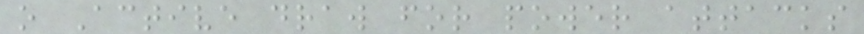o Active draw for power attacks
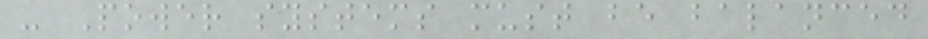- Power systems must be balanced
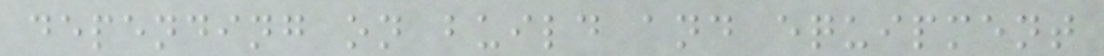depending on build and equipment
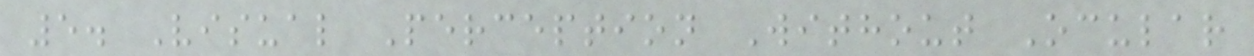5. Visual Perception Without Ocular
